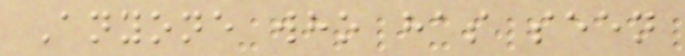Anyone who has seen
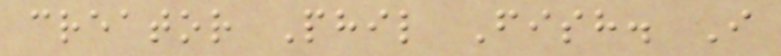creator Phil Fish. I
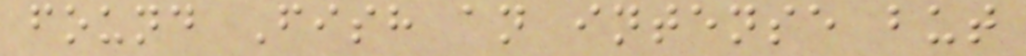found Fish an intense but
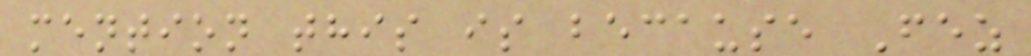mention this is because Fez
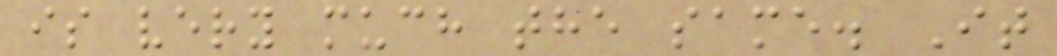is very much the same. It
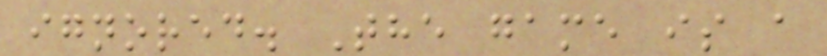ignored. The game is a
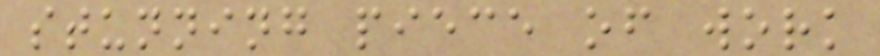stunning piece of work
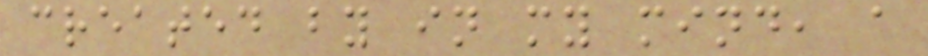created by in my mind, a
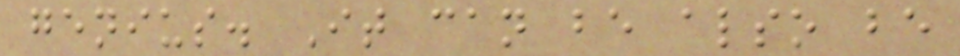genius. It can be also be
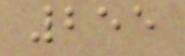255
